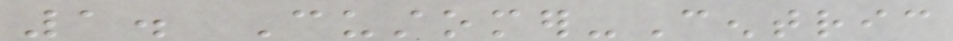1. Customer-Centric
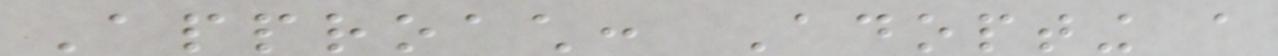Approach: Adopting a
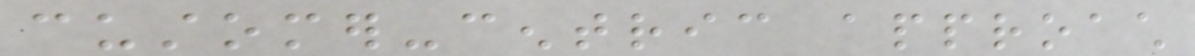customer-centric approach
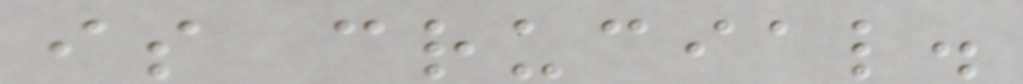is crucial.
